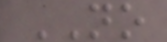NO
